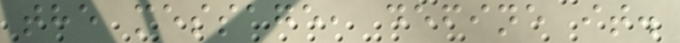the message, define it.
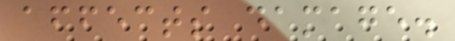affects damage.
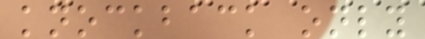knockback only
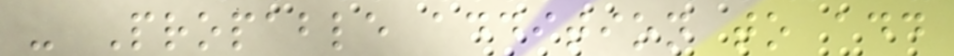- Propable addition to add
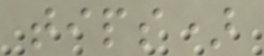tips)
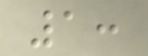1:
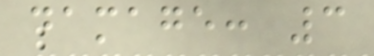damage: 3
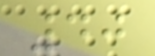40
